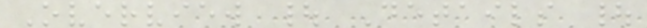Overview | Details |
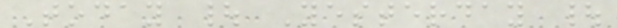Today | Yesterday |
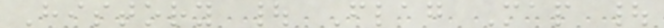History | Flag Map |
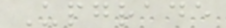Upgrade
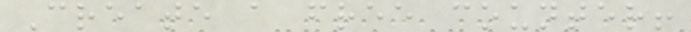Create a free counter!
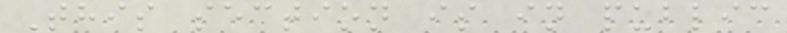This section is in public
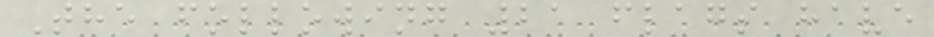The following 21 flags have
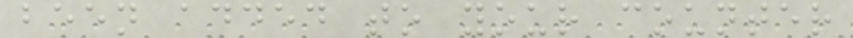been added to your counter
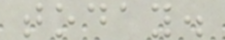today.
